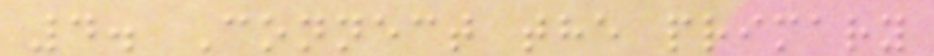4. Connect the primary
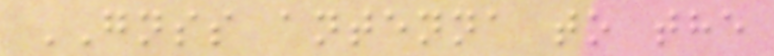GNSS antenna to the
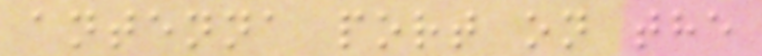antenna port on the
